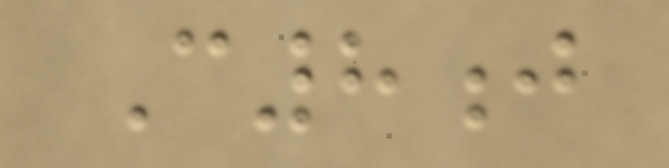C8j
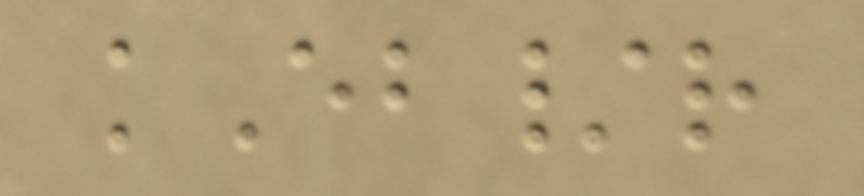kEb/r
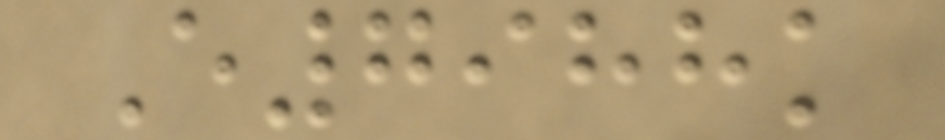E7988k
